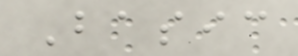Basic
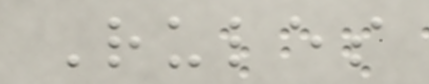Rules
